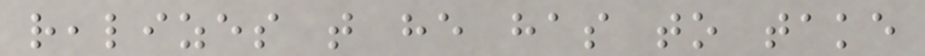realizes that he has to take
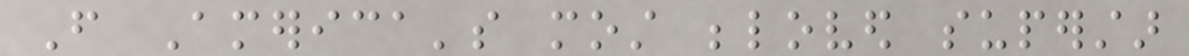From America's most beloved superstar
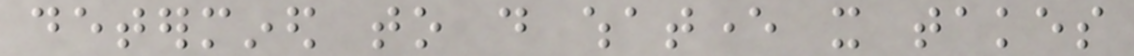determined to do whatever it takes
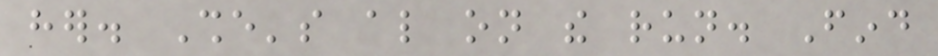her. She's also on the run. Find
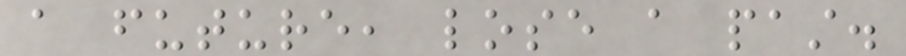a future, lose a past.
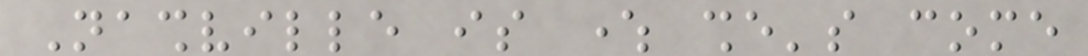Nashville is where she's come
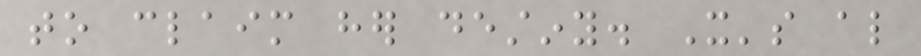to claim her destiny. It's also
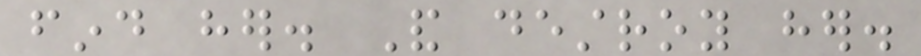find her. And destroy her.
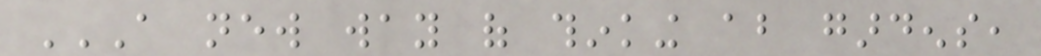A NEW WAY OF THINKING ABOUT GARDENS,
